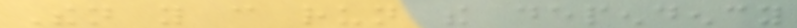Then you can run the dependency
